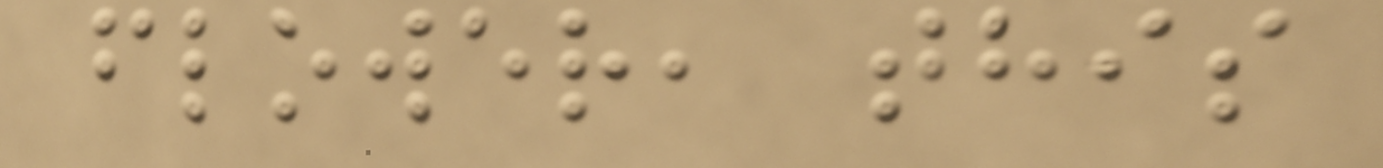flower, this
